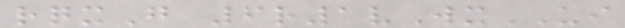rqxG 6r1vWxUI
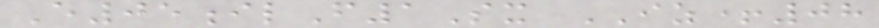E05ilF1Sx IZ+08
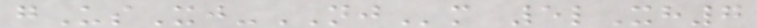gUsXj-NJm 5lXh7
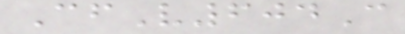CfV604C
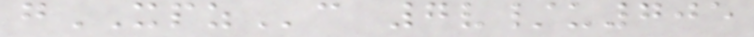gXPZc 7v/u705
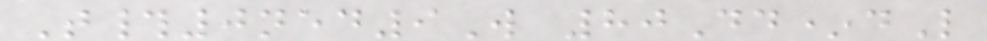T#0ned9W 80Dd*dL
